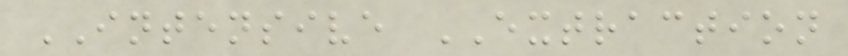INTENSIVE EXTRACTION
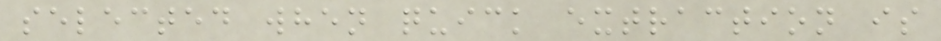selected when quick extraction is
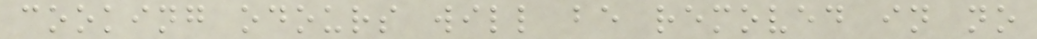cooking odours will be removed in no
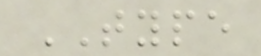TYPE
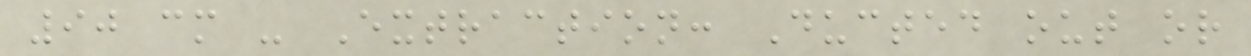90 cm - Extraction: Ducted out or
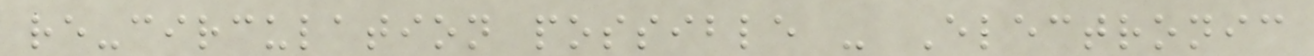re-circulation possible - Electronic
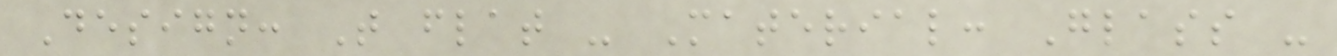Design: T flat - Material: Glass -
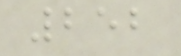252
